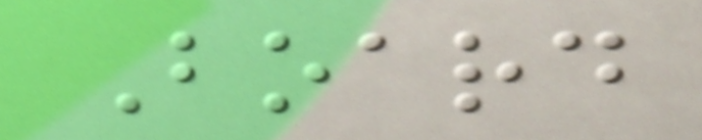Board
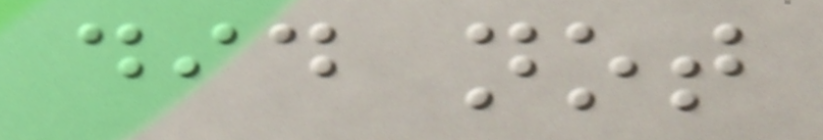did not
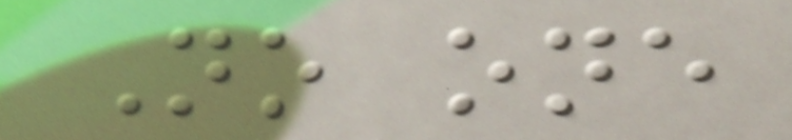No one
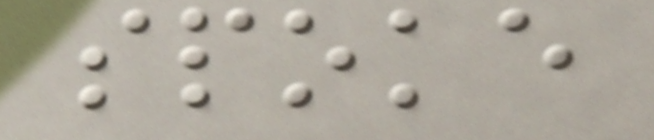spoke
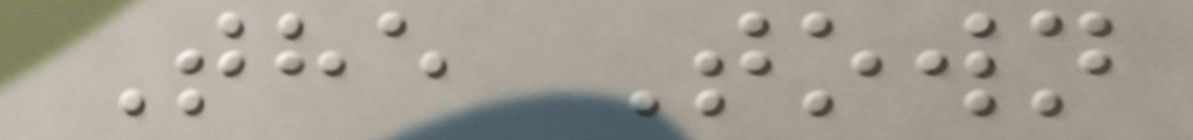The Town
